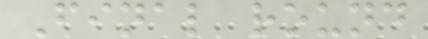Final round
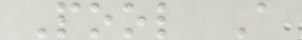Pool A
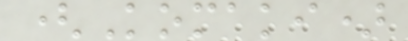(Komaki)
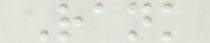Rank
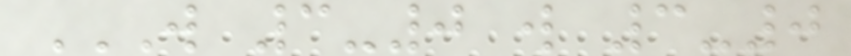W 3-0 W 3-0
